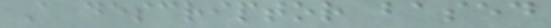A descriptor based
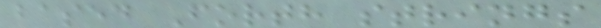based Forth strings
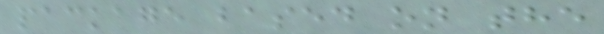package based on the
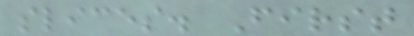slices. First
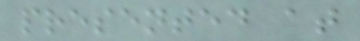presented at
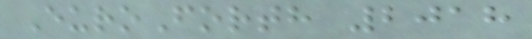EuroForth 2018
